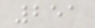251
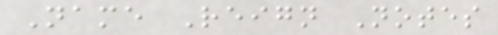Name Reign Notes
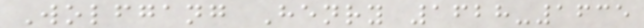Wolfgang Henry 1628-1635
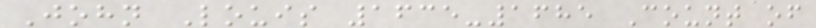John Louis 1635-1685 Count of
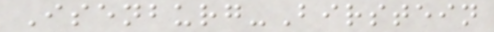Isenburg-Birstein
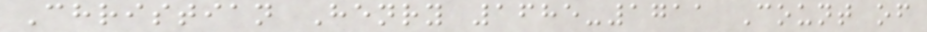Christian Henry 1685-1711 Count of
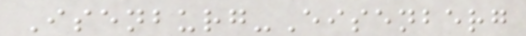Isenburg-Eisenberg
